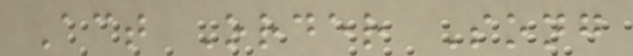Act Order Song
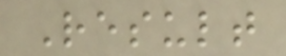Result
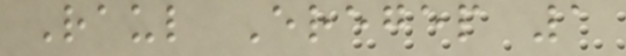Raul Eregep 1
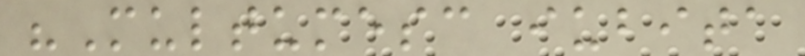"Multumesc iubita
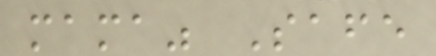mama" Safe
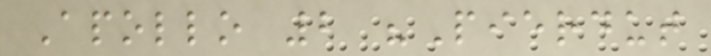Apollo 2 "Pierdut
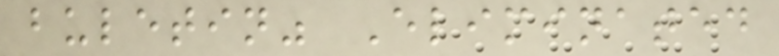buletin" Eliminated
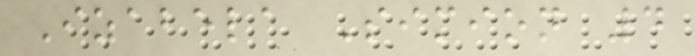Izabela Simion 4
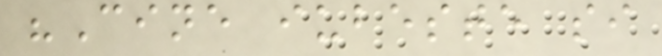"Cine iubeste si
